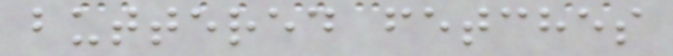buttered fetches
